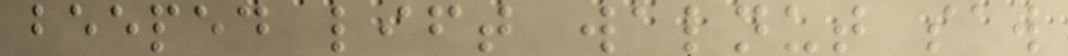beeped lift walnut saw
